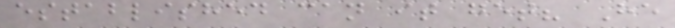established can it get? He
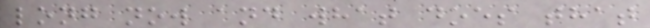long now and what does that
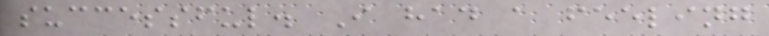successful. I had a feeling
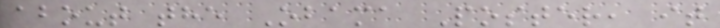about the Obama Poster, it
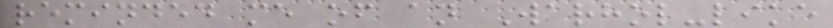reminded me of an Warhol-like
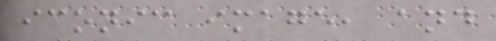iconic image, and
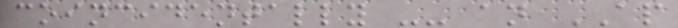coincidentally -- an AP
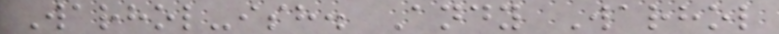Warhol-ish. Andy Warhol
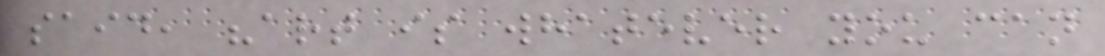said, "art is whatever you can
